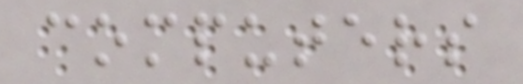computers
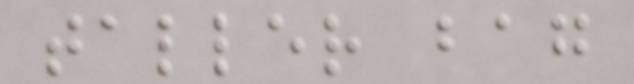taller bag
